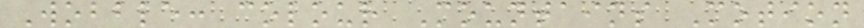Wobble: colour Mountains Motion
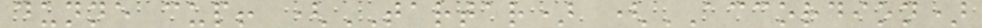dunne cup! (TARTAR) (ACCORDION)
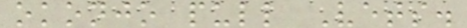okonjo pull Vets.
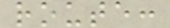route:
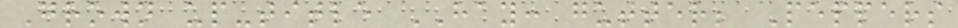Grown up-title HAY: gutter; Peppers
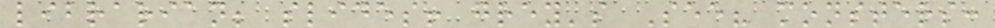librarian; slides! grey's See? monsters:
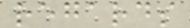regards
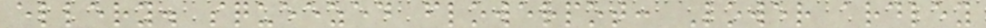ellery. squeezed flowerpot: Lower ardley
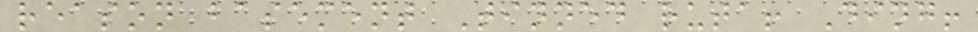reason basement Tinned ruta! Ding!
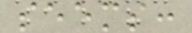seems:
